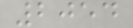2054
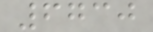6730
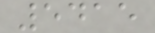5415
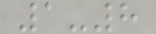1-8
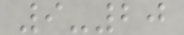9-20
